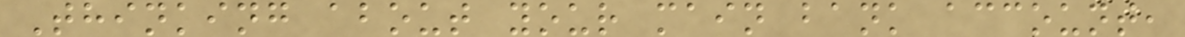Thinking about your main bank account,
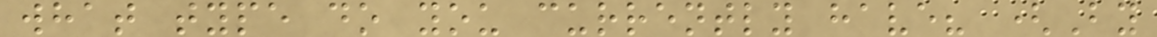what type do you currently have? (By
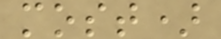most)
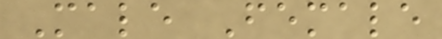Male Female
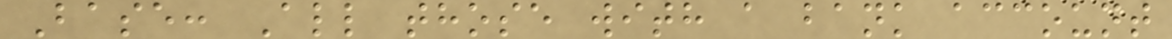Base: All those with a bank account
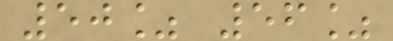50% 56%
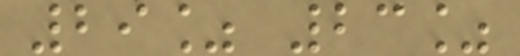29% 23%
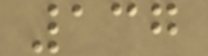137
